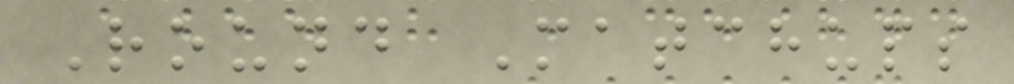Round Matchups
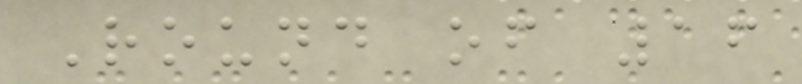Round of 16
